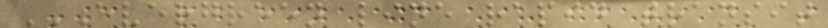EVERGREEN LINE RAPID TRANSIT
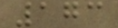173
